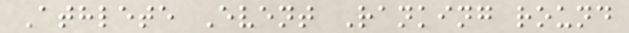Athlete Event Ranking round
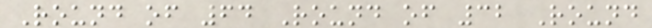Round of 64 Round of 32 Round
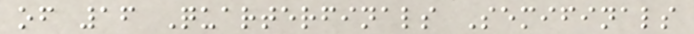of 16 Quarterfinals Semifinals
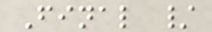Final /
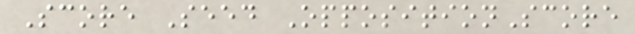Score Seed OppositionScore
